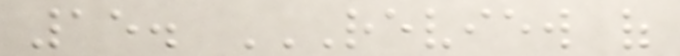15. REVIEW OF
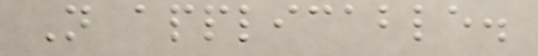Not applicable.
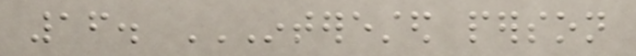16. INTERESTED PERSON
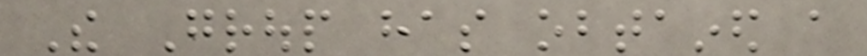The Group has obtained a
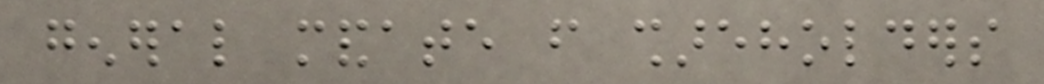general mandate from shareholders
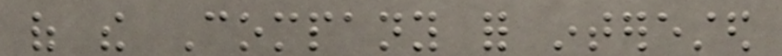of the Company for interested
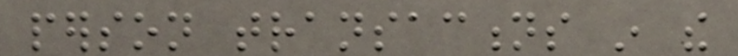person transactions in the
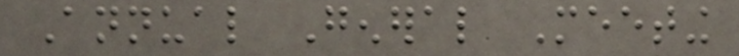Annual General Meeting
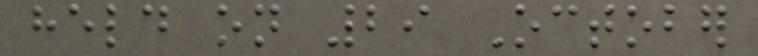held on 29 October
